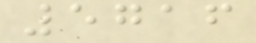5716
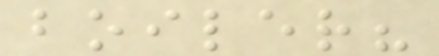boiler?
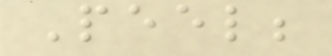Peel;
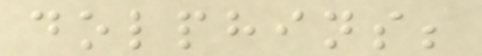dolphins;
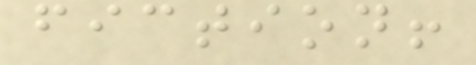fiction!
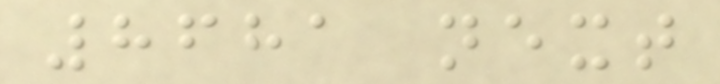8681 next
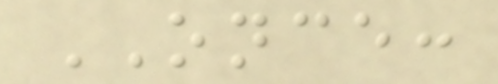ONCE:
